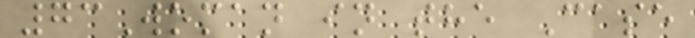73Woman in the Case
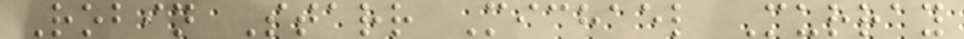Robin Starr Michael Murray
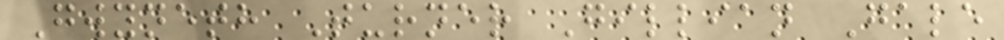Gwyneth Turner Gillian Gale
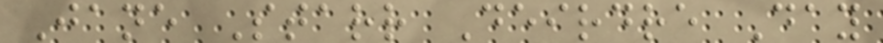Jane Starr Deirdre Day
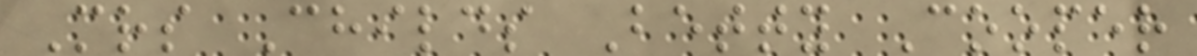Mrs Childs Betty Cooper
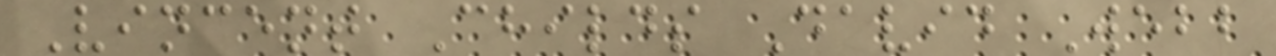Vincent Childs David Webb
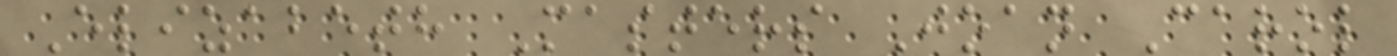Elizabeth Masters Joan Carol
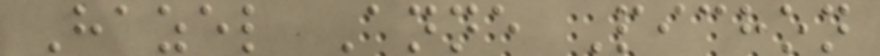Hazel Anne Pichon
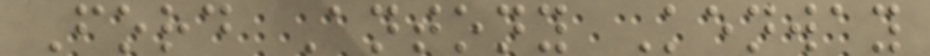Ford Antony Kenway
